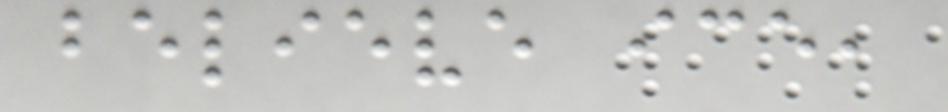believe ice,
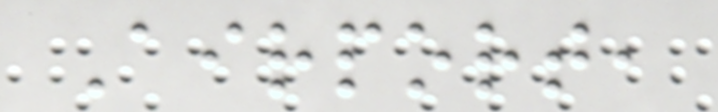Airport,
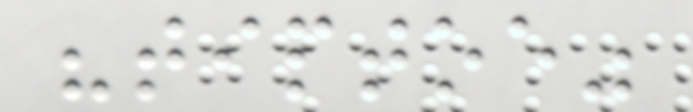"tiptoe"
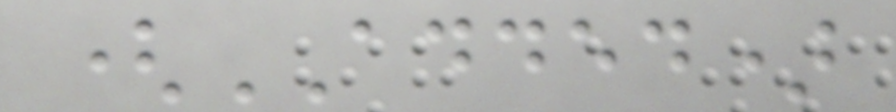(ADDED)
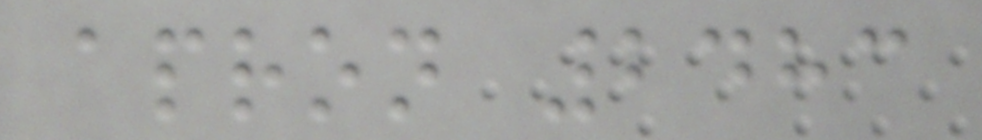apron 2483
